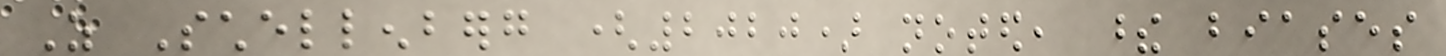As Schellenberg (2020) noted, these biases
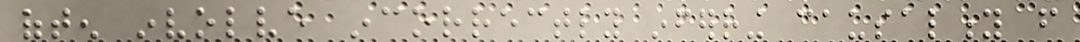often involve incorrectly inferring causality from
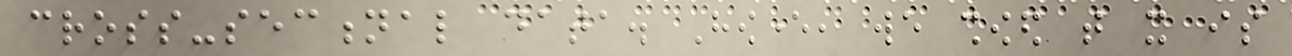cross-sectional data. However, we showed that it is
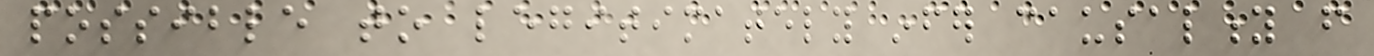possible to legitimately infer causality from
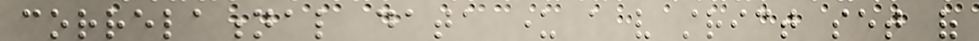correlational data under a very strict set of
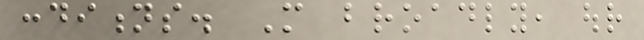conditions. More broadly, our
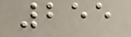255
